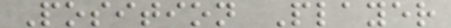Position Player
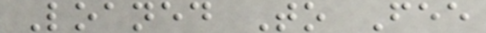Loaned To Fee
